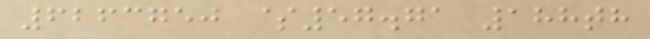6263750 $57.71 188th
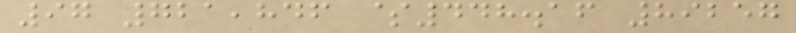97 721,846 $448.16 89257
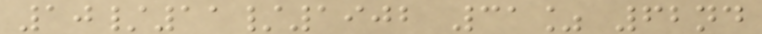10/11/1902 31% 62nd
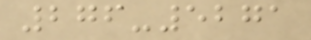276-5271
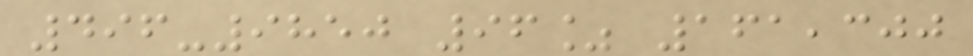496-9850 96% 161,300
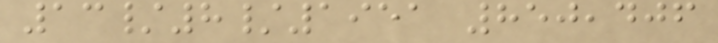13/8/1951 850,406
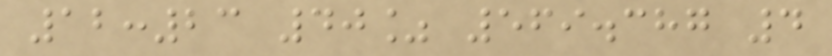12:23 40% 569.387 4
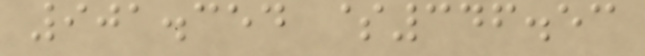901.354 $346.53
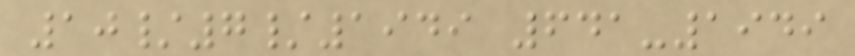10/7/1949 641-1949
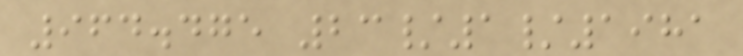964.475 23/1/1981
